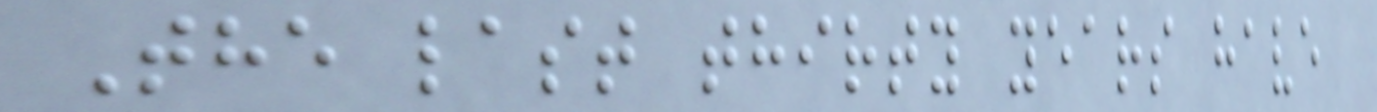The last thirty years have
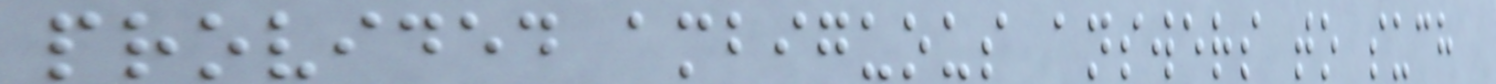provided ambiguous answers to such
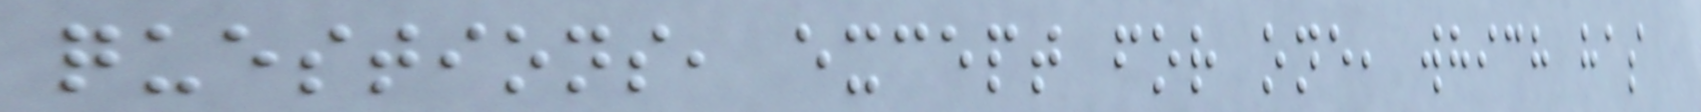questions, except for one, which has
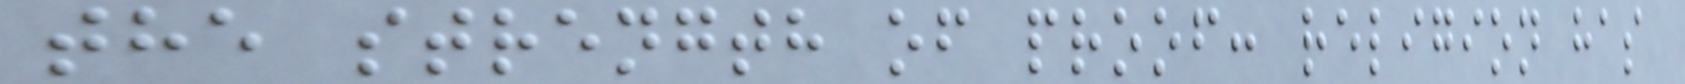the strength of proof: religion has
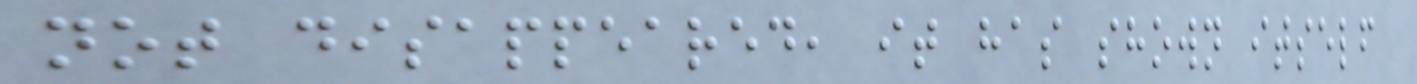not disappeared, it has shown itself
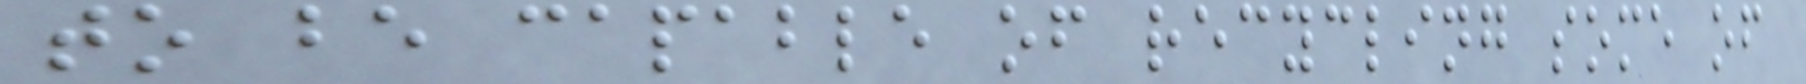to be capable of recycling some of
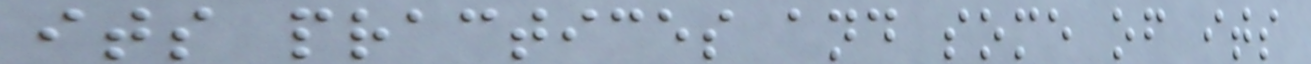its practices and some of its
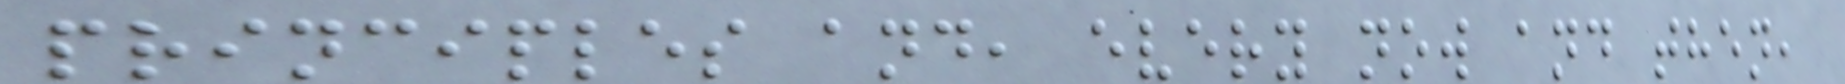principles and, every now and then,
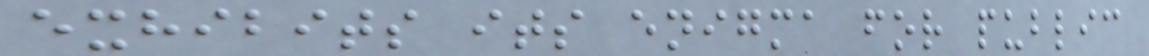exhibits its enigma for public
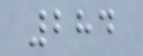284
